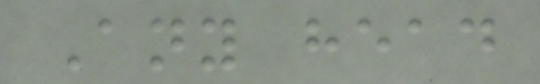Any head
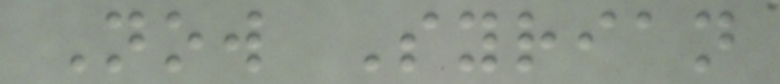Now Syrian
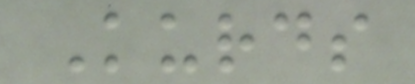Kurds
